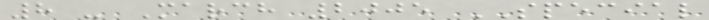8 - March 2005 SPECIAL
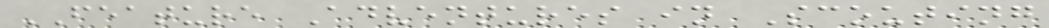FEATURE Adventures in Scouting
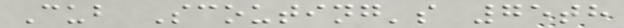Cub Scouting's 75th
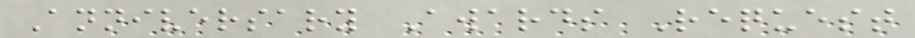Anniversary Awards Request
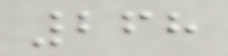268
